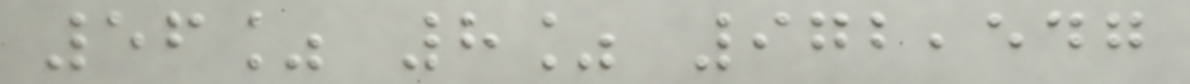56% 8% 972,547
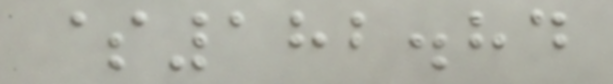$182.84
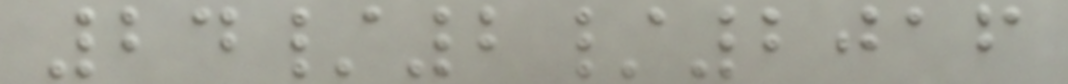24/2/2016
